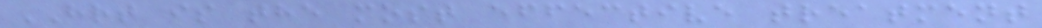HRT is the most effective treatment
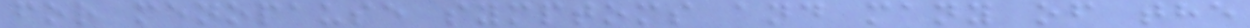for menopause symptoms and many of the
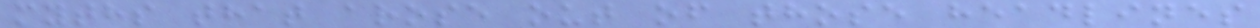myths that arose out of those headlines
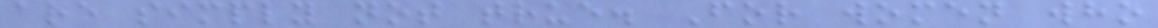are simply not true. For women who
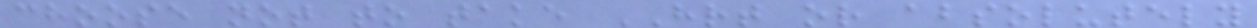choose not to take HRT or absolutely
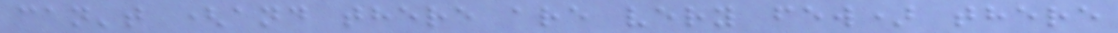can't (and there are very few) there
